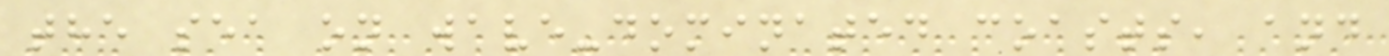the sea on wave-dominated coasts, and
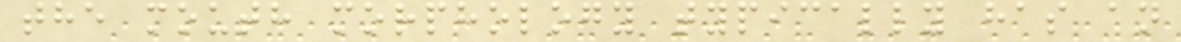the mouth morphology typically has an
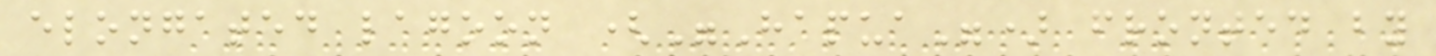elongated lagoon ("Hapua") fronted by
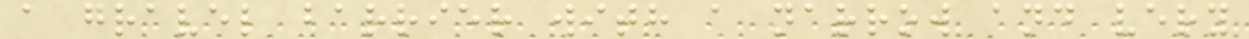a gravel barrier with a narrow and very
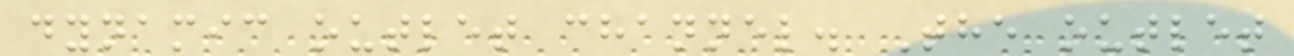dynamic outlet channel. The outlet
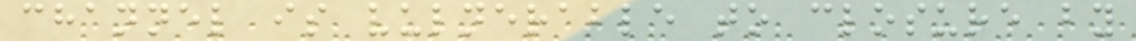channel is vulnerable to closure by
